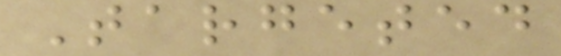Targeted
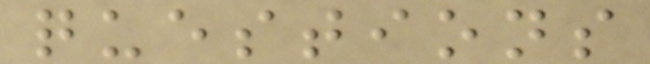questions
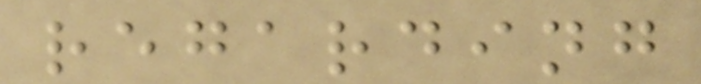regarding
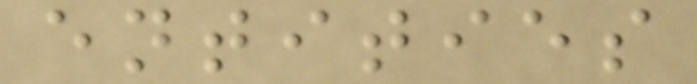entities
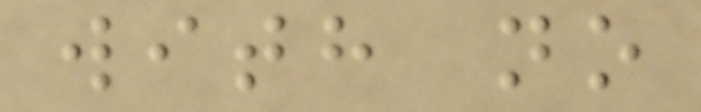with no
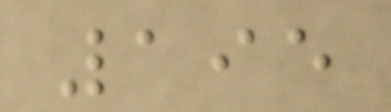195
